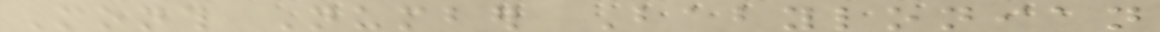Month Number Babylonian
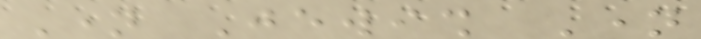Name Jewish Name
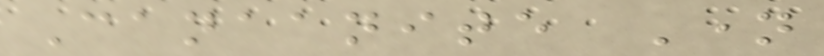Canaanite Name
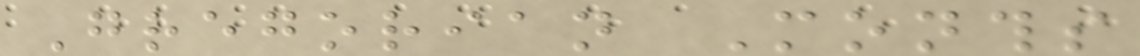Gregorian Months
